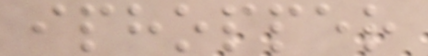iphopper
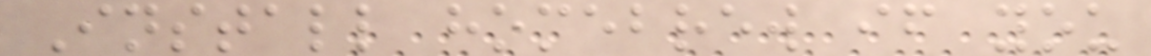Install homebrew if you
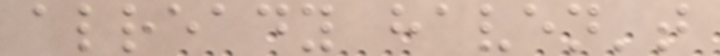already haven't
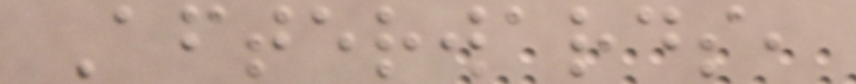Afterwards,
